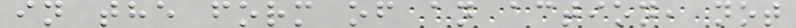in the form of an action, not
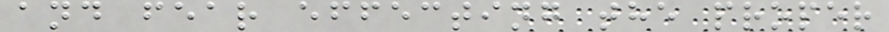and fear effecting the proper
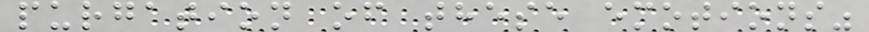purgation of these emotions"
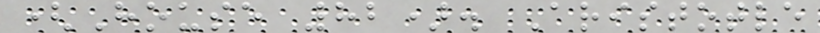(House 82). Aristotle
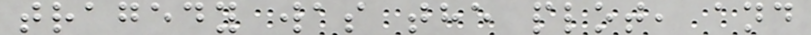tragedy was the plot, and
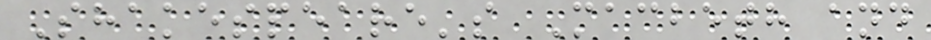Shakespeare's Macbeth and
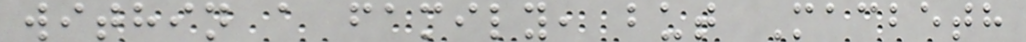within a family, but Macbeth
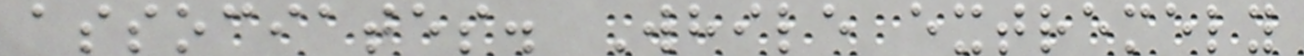associates. While extremely
